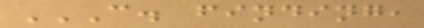C. FINDING,
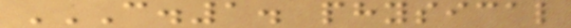C.1. PHYSICAL
